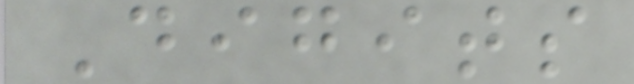Digits
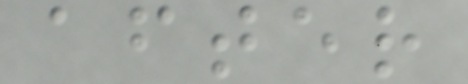after
